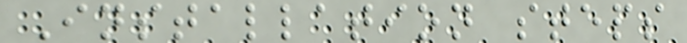Installation steps
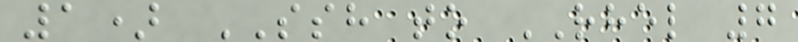1) SSH to RHEL 7
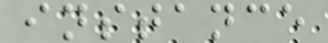instance
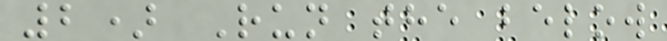2) Run the below
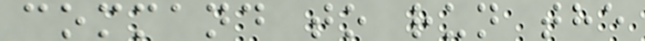command to run the
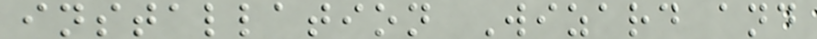installation Wizard and
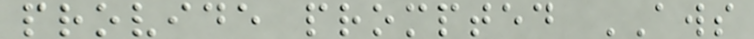provide prompted AWS
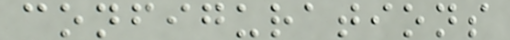configurations
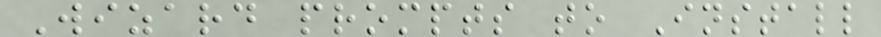Wizard prompts to Install
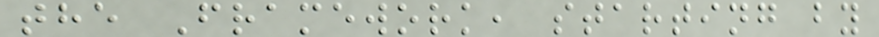the Framework, starting by
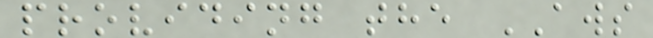providing the AWS
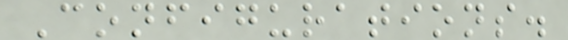Configurations.
